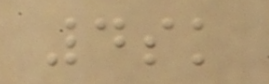4sk
